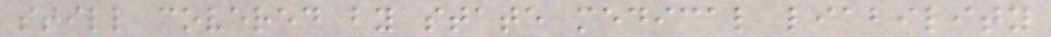still covered by state medical liability
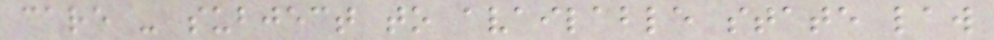care - subject to available state law
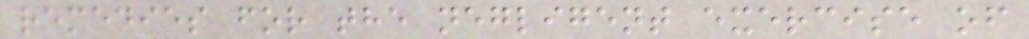remedies for the negligent exercise of
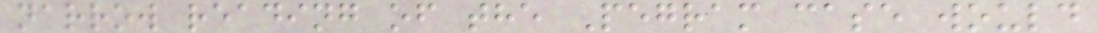narrow reading of the Pegram case would
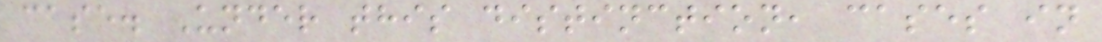case. Under this distinction, cases in
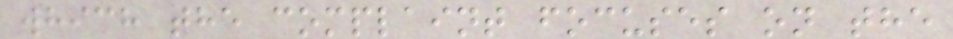which the complaint focuses on the
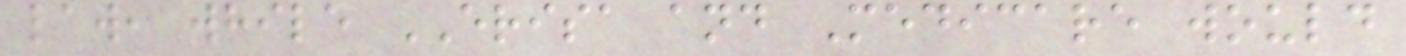law, while ERISA and Medicare would
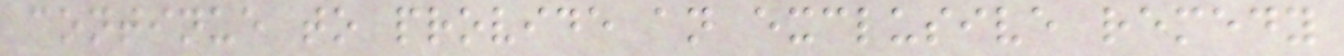continue to provide an exclusive remedy
